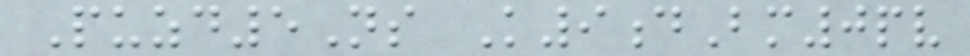Puzd5Ns K9dBm0pv
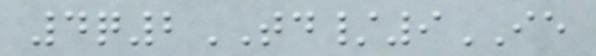4q2TD/9IE
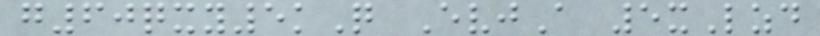g60qxy5kQ EvjA 5xLzd
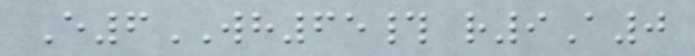E6WH65# r9A0
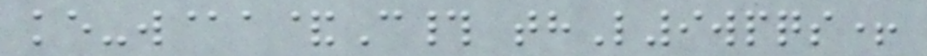ke-w@a&C# thL9wpqs+
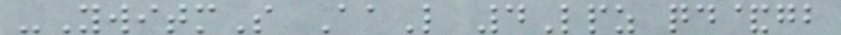-YwitmS AaL 4Lpz qd&gb
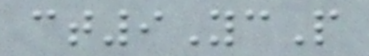ct9YcP
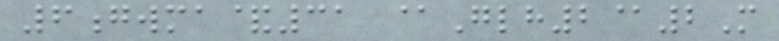6gwma&31 @Glh2@2M
